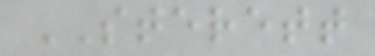STERETT
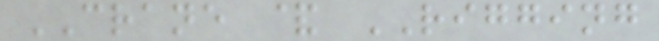CRANE & RIGGING
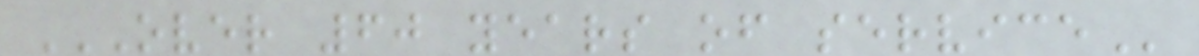OVER 60 YEARS OF SERVICE
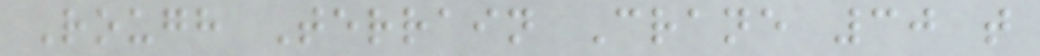Rough Terrain Crane 30 t
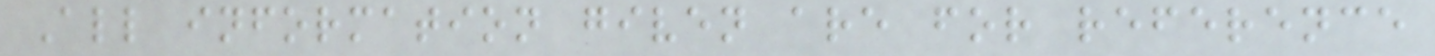All information given are for reference
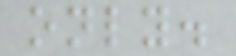only.
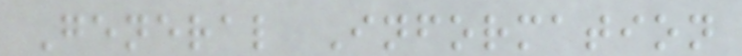General Information
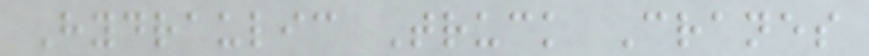Hydraulic Truck Cranes
